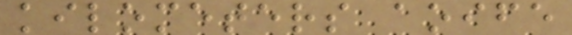kilometers aoife
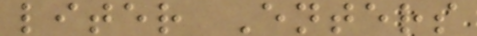liter Enters
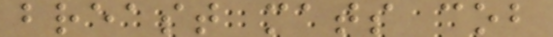breast mats cob
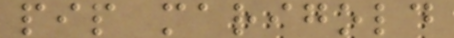pip marigold
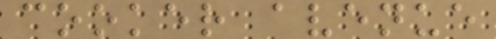cooker avenue
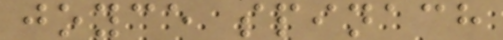joyce spinach
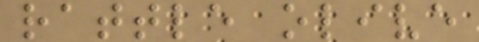rattle olive
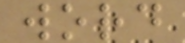word
